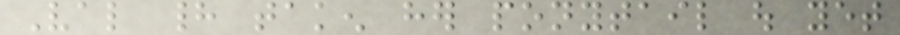Val had taken her ponytail out yet
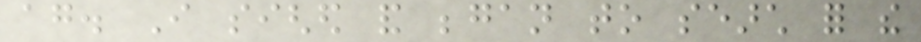again. I sighed and began to search for the
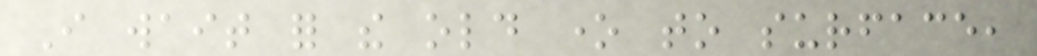I wait for the old one to surface,
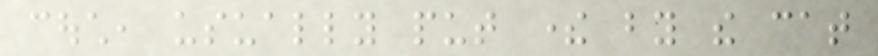couch, usually put there by the cat
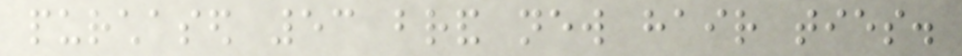purchased 53 brand new hair ties.
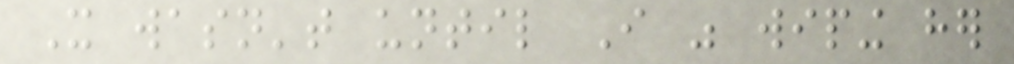It wasn't until I was wiping her
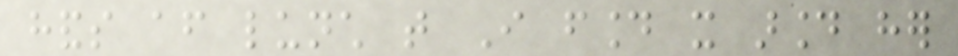hands after lunch that I found it around her
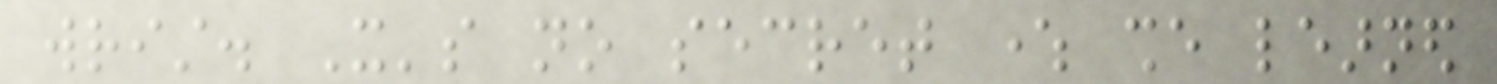wrist. It's no secret where she learned
